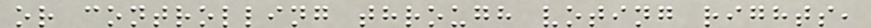or controlling through voting rights,
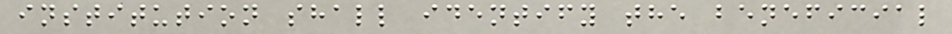institution shall identify the beneficial
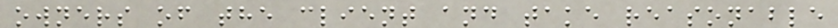owners of the client and take reasonable
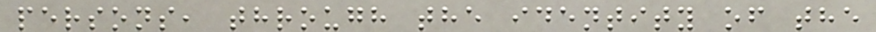persons, through the identity of the
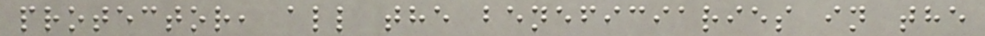protector, all the beneficiaries in the
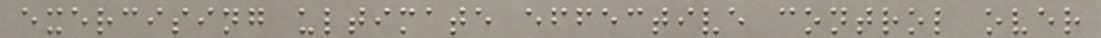exercising ultimate effective control over
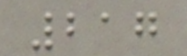217
